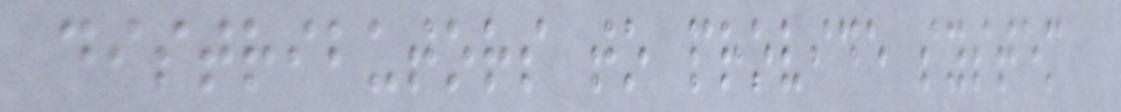distributors to provide system
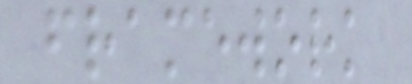framework
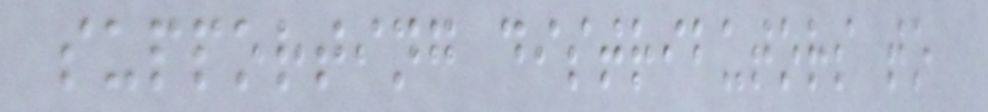supporting distributors to
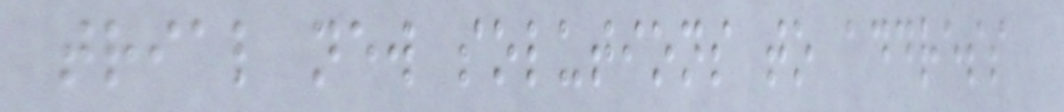trial new solutions to address
